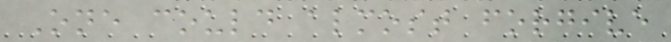One could almost forgive
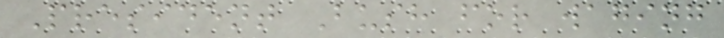President Bush for waging
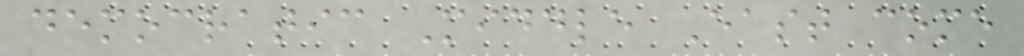democratic Middle East come
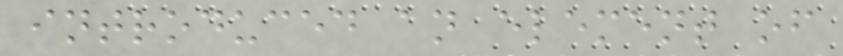introduced an element of
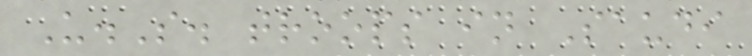U.S. troops in Saudi
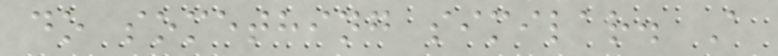do something similar. A
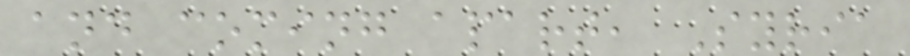and coming apart, Syria
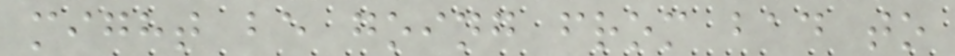might be going from bad to
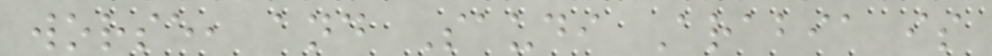worse, and Saudi Arabia is
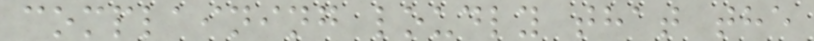complaining loudly that the
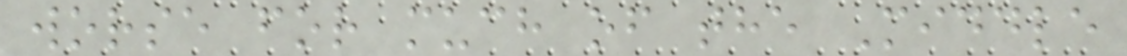worse for much of the Middle
